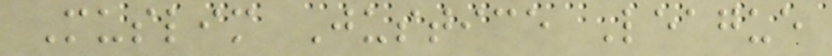Muslim Justice League
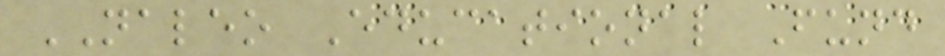NALEO Educational Fund
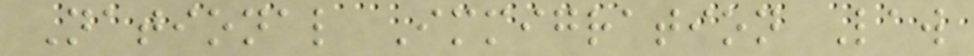National Immigration Law
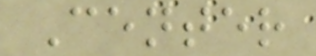Center
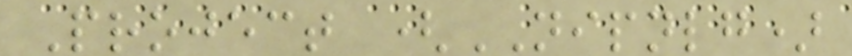Project (NIPNLG)
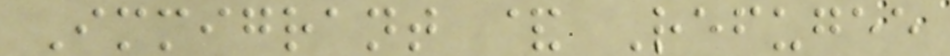Immigrant & Refugee
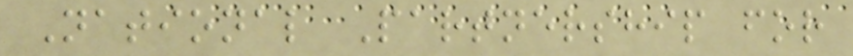National Partnership for
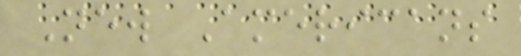New Americans
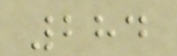284
